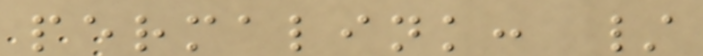permalink: /
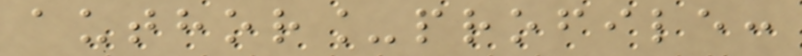author_profile:
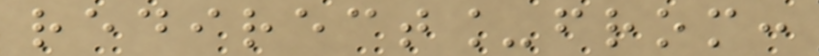redirect_from:
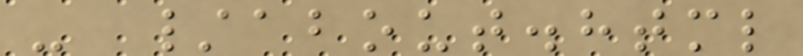- /about.html
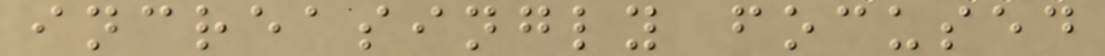increasingly focused
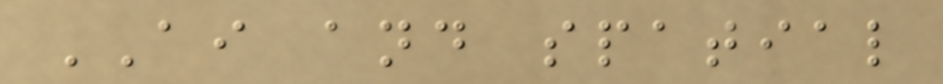AI and spatial
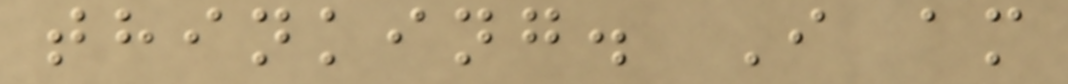thinking. I am
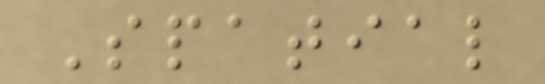Spatial
